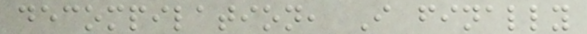decompilation, I finally
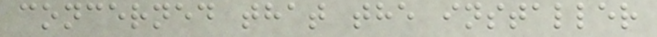concerned that the installer
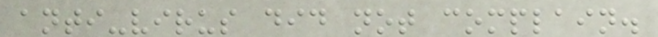anti-virus did not complain.
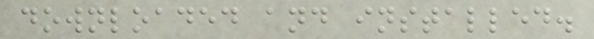downloaded and installed.
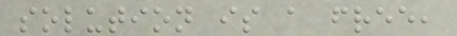solution is a free,
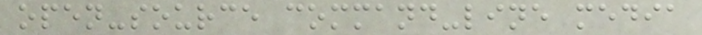open-source command-line media
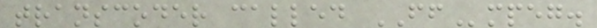transcoder called FFmpeg.
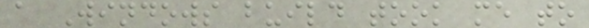a Windows build took me to
